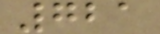721
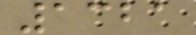1321
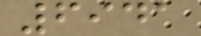6941
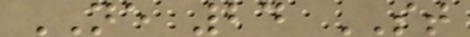NE 24 ST
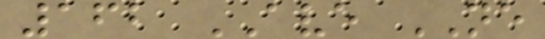162 AVE NE
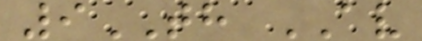9TH AV
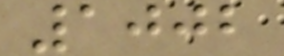1002
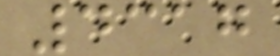4317
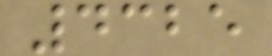4325
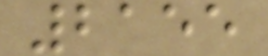2155
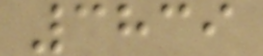3839
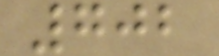702
